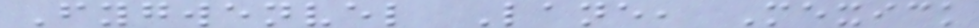Fygwenvel Lane, Mexick
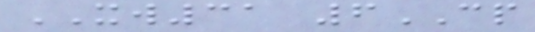XW31 6CP
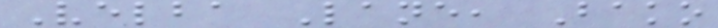Velba Lane, Bako
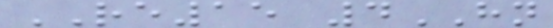RE15 4HN
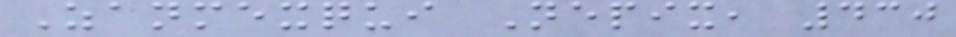Zanmexqui Nepix, 430
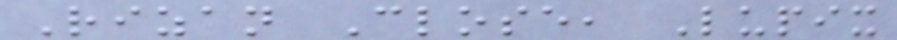Rizan Close, Lupix
